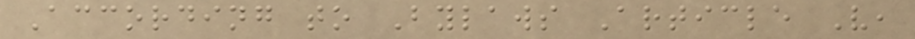According to Bylaws Article V,
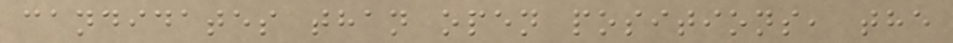candidates than open positions, the
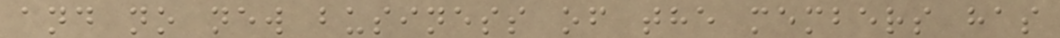and no new business of the members has
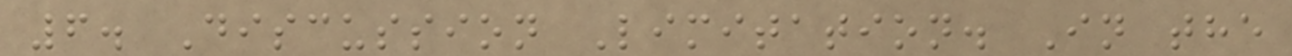6. Discussion Limitation. In the
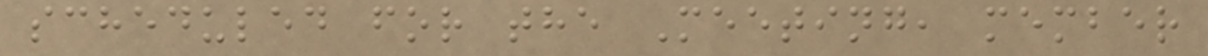scheduled for the Meeting, member
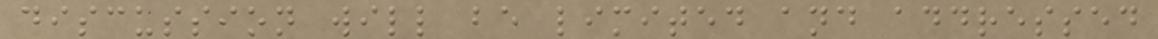discussion will be limited and addressed
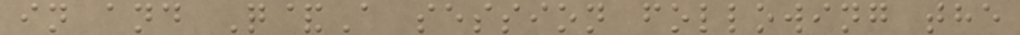in and Q&A session following the
